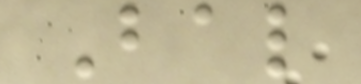Bal
